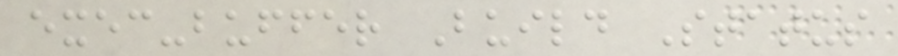exec-buffer Build Status
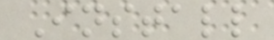Install
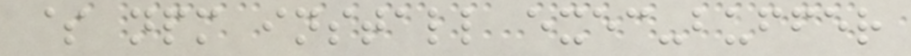$ npm install exec-buffer
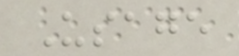Usage
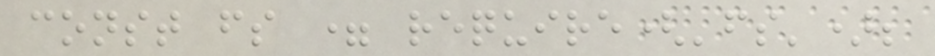const fs = require('fs');
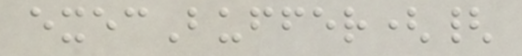execBuffer({
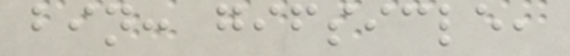bin: gifsicle,
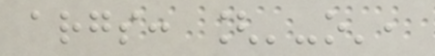args: ['-o',
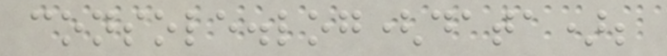console.log(data);
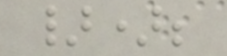});
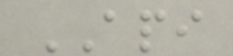API
